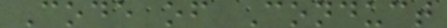Code of Conduct
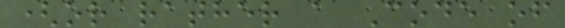(or rather a Code of
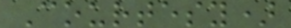Courtesy)
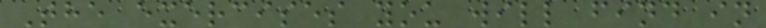The exercises you will find in
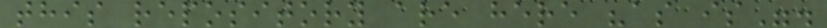this repository are here "as is".
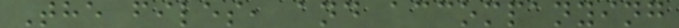The files, and accompanying
